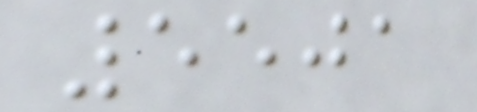5501
